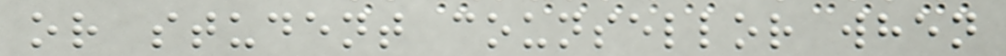or student counsellor when
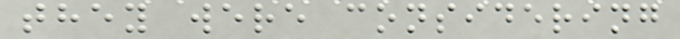they were considering
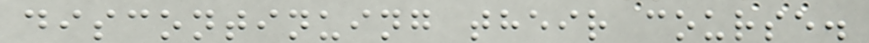discontinuing their course.
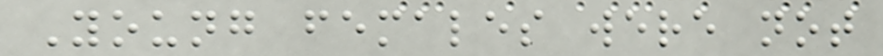Young females were not
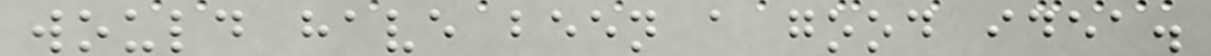would have been a good idea.
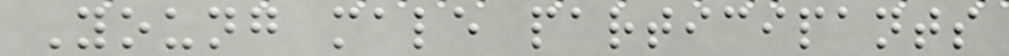Young male participants
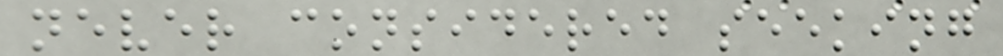never considered seeking
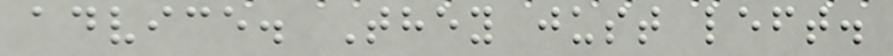advice. They just left.
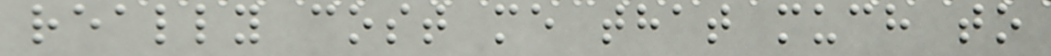really cost me that much to
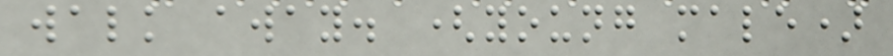walk away. (young male)
